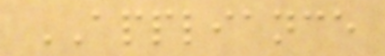APPLIANCE
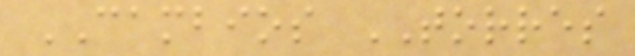CAMBIOS TORRES
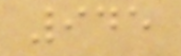945
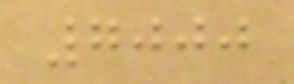7000
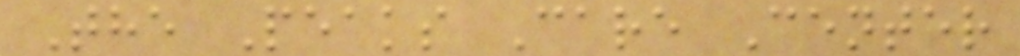The Peaks Care Center
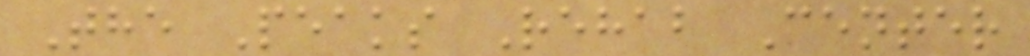The Peaks Rehab Center
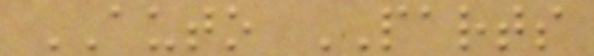AUTO PARTS
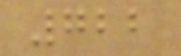722
